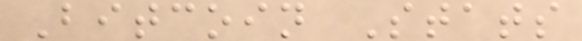Bitcoin Stats
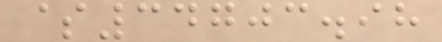$34703.98
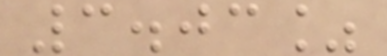3.03%
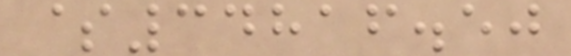$34816.50
